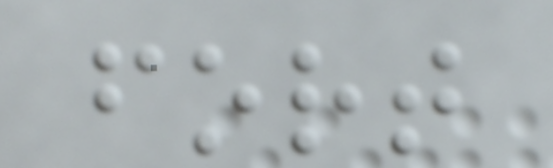fort
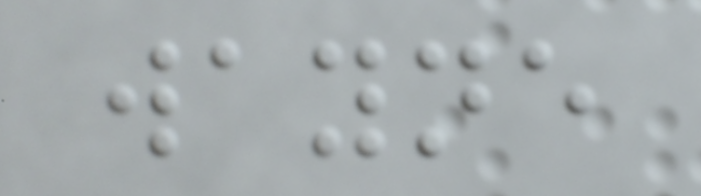wayne
